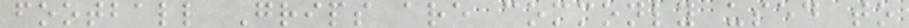football Grips are commonly used to
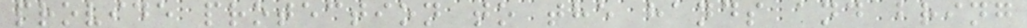provide protection to the hands and bring
